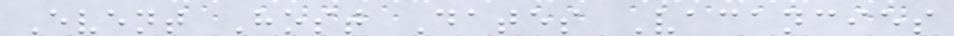Event Host Dates Vacancies
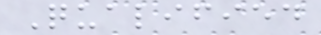Qualified
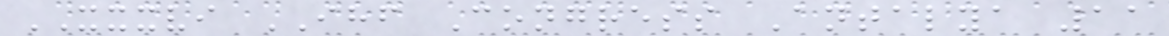XXXVI IHF Congress Antalya 11
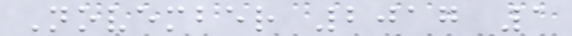November 2017 1
